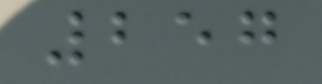257
